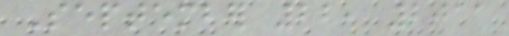September 22, 2011
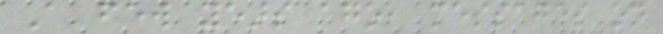A few years ago, messages on
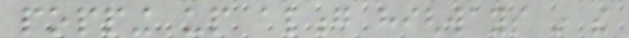popping up along highways in the
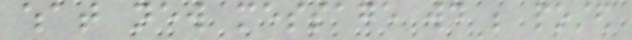what new message would be posted
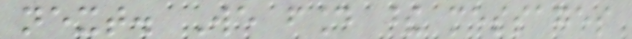next. We found these messages
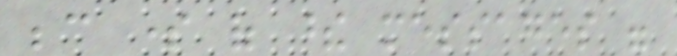because some of these messages were
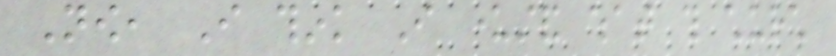Now, I think I understand what this church
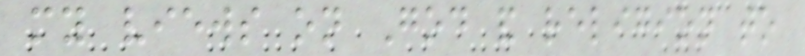my views on God and religion to
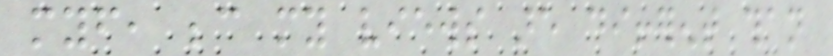myself, because my views are different than
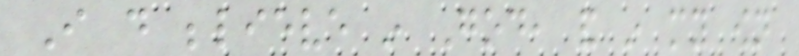I do believe in God, and in my own
